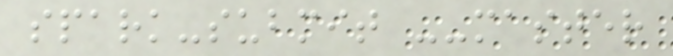spark-submit --master
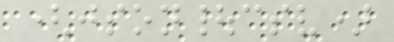(json|csv)
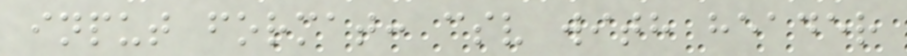input format: csv with header
